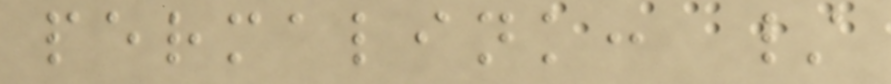permalink: /
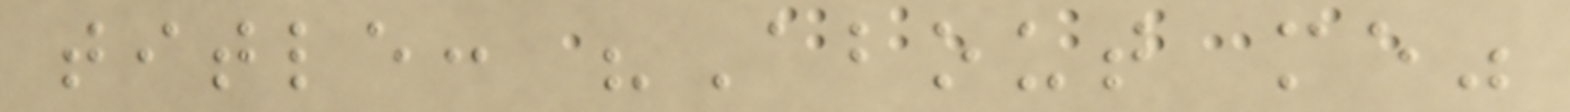title: "About me"
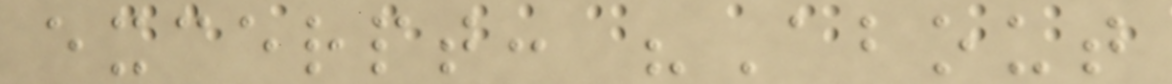excerpt: "About
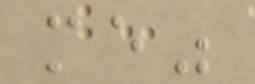me"
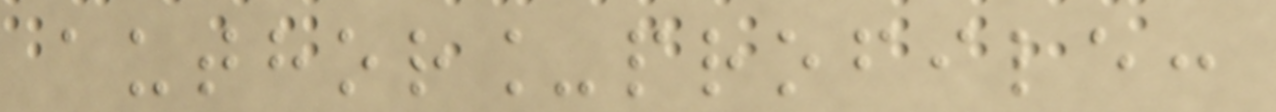author_profile:
